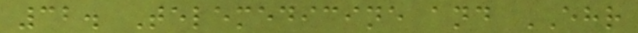32. Telemedicine and EHR
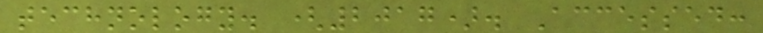technology. (2017). Accessed:
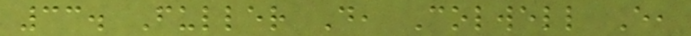33. Fuller D, Colwell E,
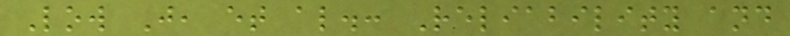Low J, et al.: Reliability and
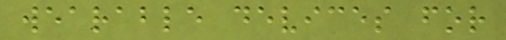wearable devices for
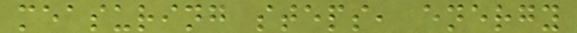measuring steps, energy
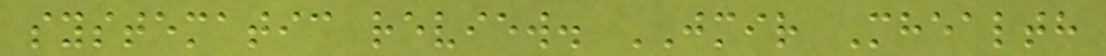systematic review. JMIR Mhealth
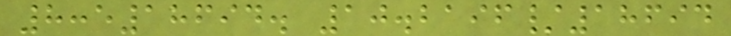8:e18694. 10.2196/18694
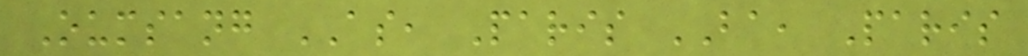Oumsang AS, Paris BA, Paris
